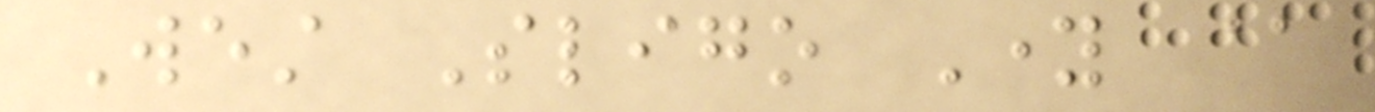West Sligo Young @
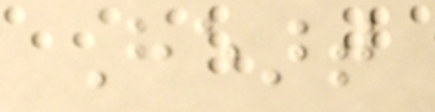Heart
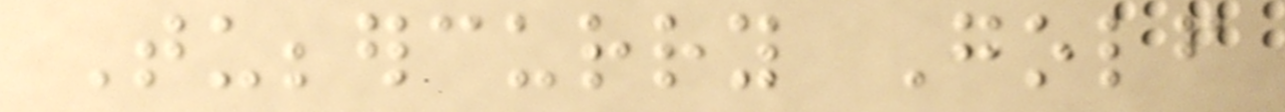Tubbercurry Golf
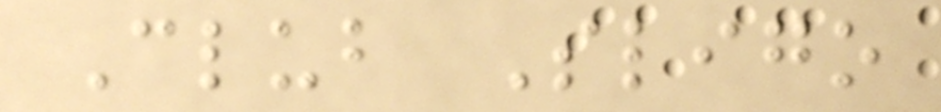Club Sligo
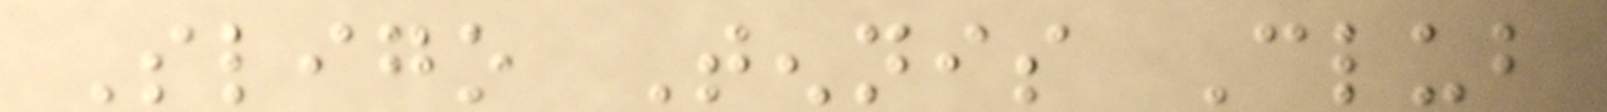Sligo Tennis Club
